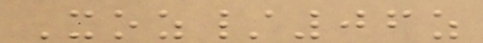Xoz/06z
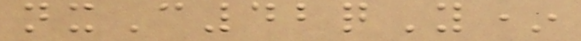nxC42qY*
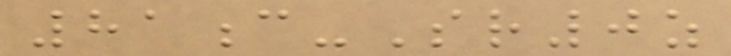81c-Sr0z
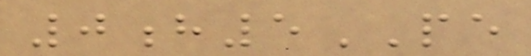0h5PE
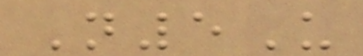N5U
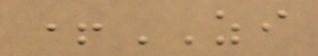+ZI
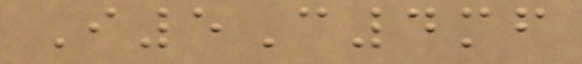I5C4mf
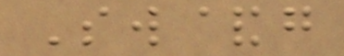Sw&g
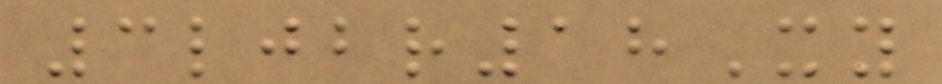3ljbr18Xy
